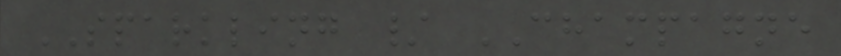SPARKLING / CHAMPAGNE
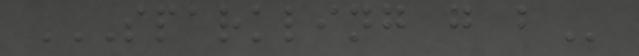SPARKLING G B
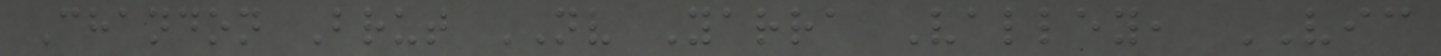Chandon Brut NV Yarra Valley, VIC
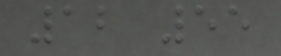12 55
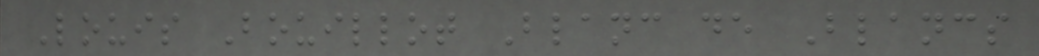Louis Bouillot Blanc de Blancs
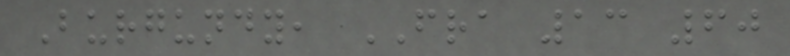Burgundy, FRA 13 60
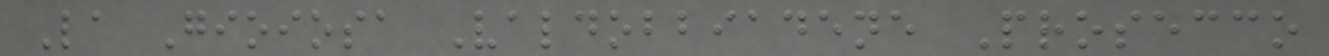La Gioiosa Valdobbiadene Prosecco
